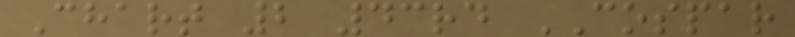Chart 2 43rd COSPAR
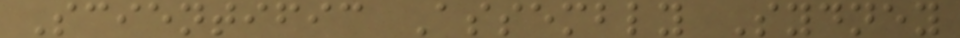Scientific Assembly Sydney
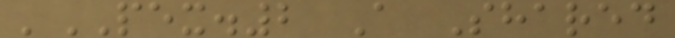'PEX.2 A Shared
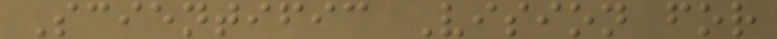Scientific Vision for
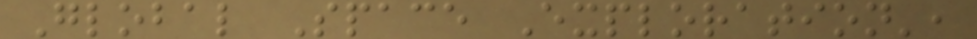Global Space Exploration',
